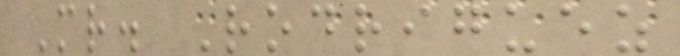Mr. Rodriguez
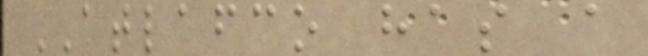ATLAFCO has a
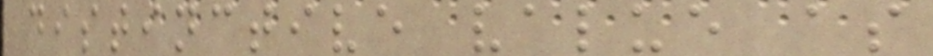distinctive value as
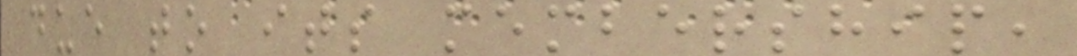due to its membership,
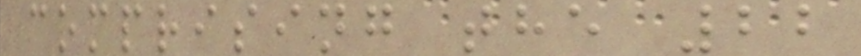comprising the 22
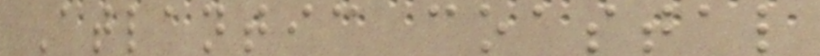Atlantic coastal
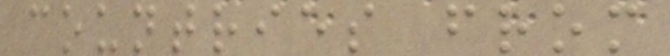countries from
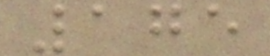175
